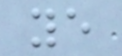ye
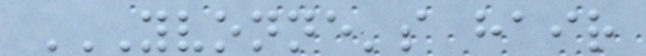YVONNE'S HAIR
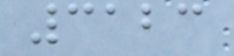3123
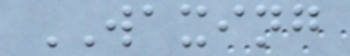WAXING
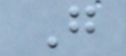G
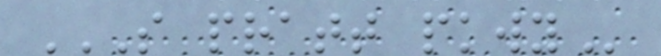S PRATT PKWY
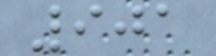901
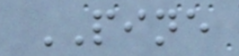PINE
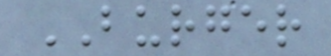BURGER
